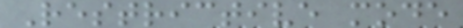Restrictive mode
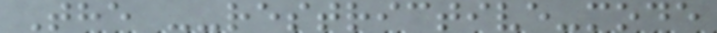The --restrictive-mode
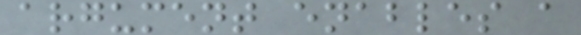argument enables a
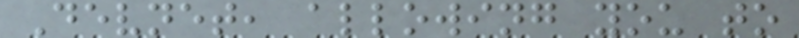Devnet, allowing you to
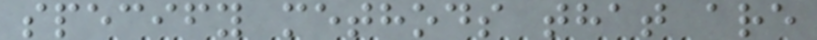specify methods that are
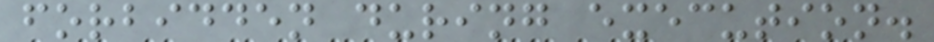forbidden during execution.
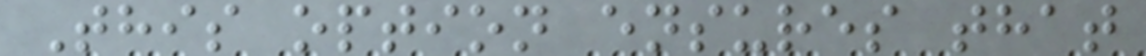This option ensures that
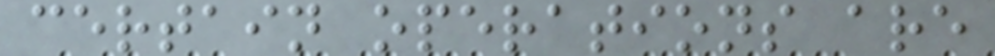certain operations are
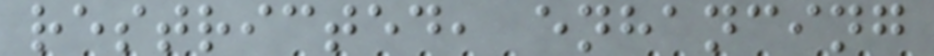restricted, enhancing
